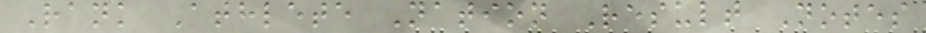Rank Athlete Nation Result Notes
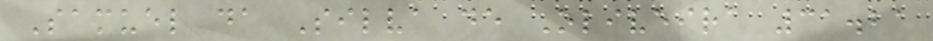Samuel da Silva de Oliveira 31.21
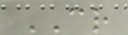CR
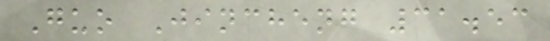Guo Jincheng 31.53
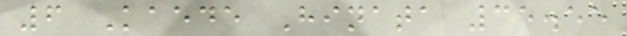6 Kaede Hinata 35.55
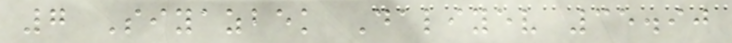7 Siyazbek Daliyev 35.90
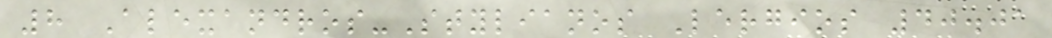8 Alexandros-Stylianos Lergios 40.01
